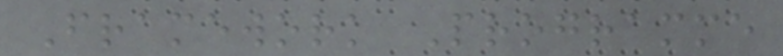Framework Programme
